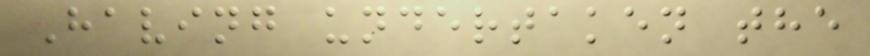Having undertaken the
